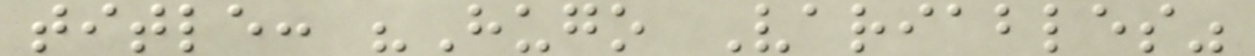title: "Hugo Variables"
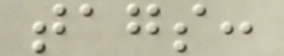tags:
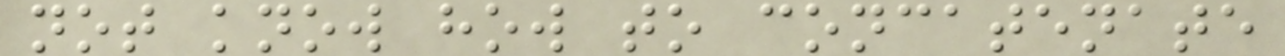not know how to concatenate
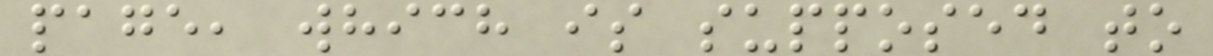page, which is supposed to
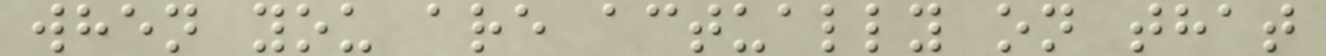when you are actually on that
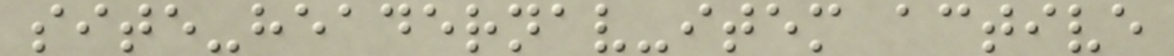site-headernav-item active
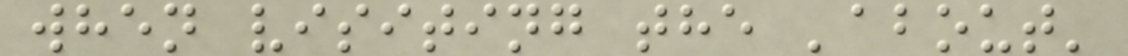when visiting the 'about'
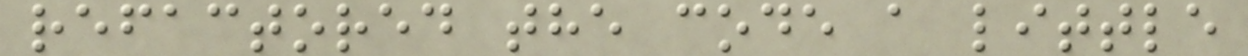refactored the code a little
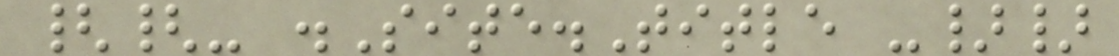{{- .Site.Title -}}
